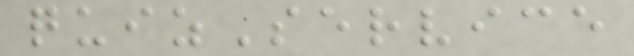quizService
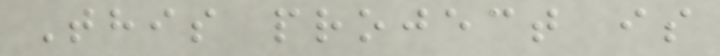This project is
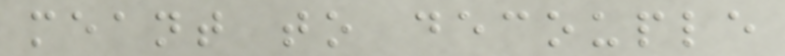meant to decouple
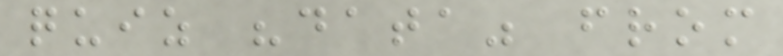quiz "data" from
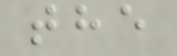the
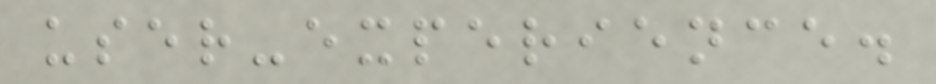user-experience.
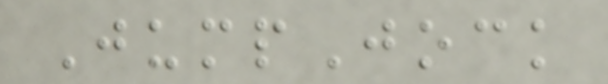JumpJock
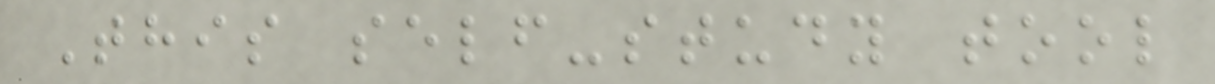This self-study tool
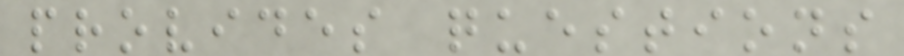provides questions
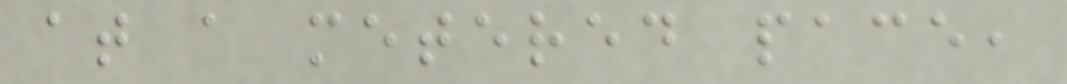at a metered pace,
